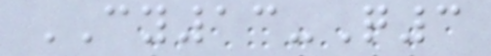CY13-Q3
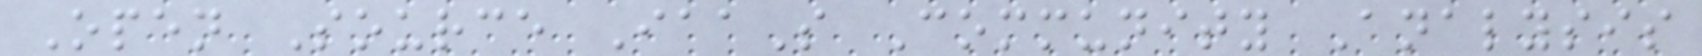Open Source IaaS Community Analysis
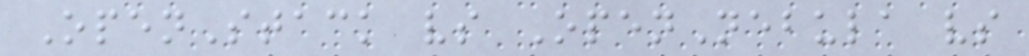OpenStack vs OpenNebula vs
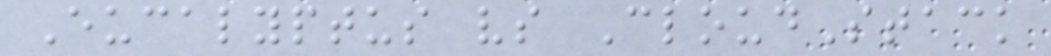Eucalyptus vs CloudStack
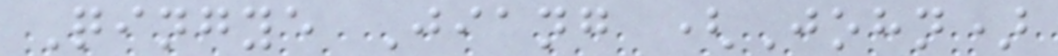Qingye Jiang (John)
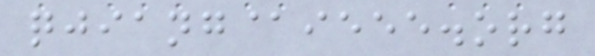qjiang@ieee.org
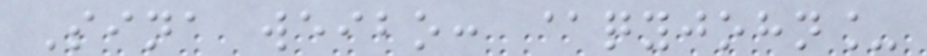Sina weibo: @qyjohn_
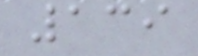139
